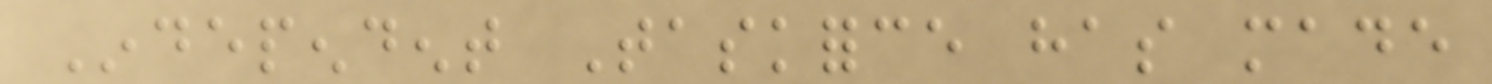Independent Taskforce has made
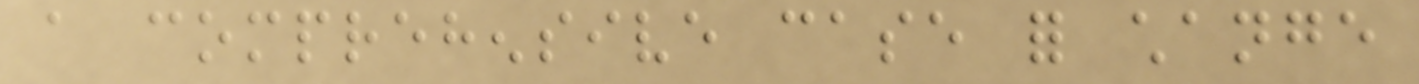a comprehensive case for change
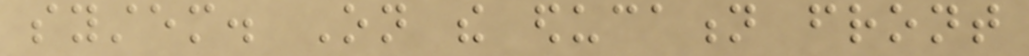system. On the education front
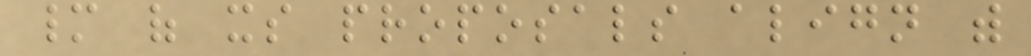many of its proposals align with
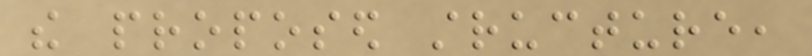the proposed structure,
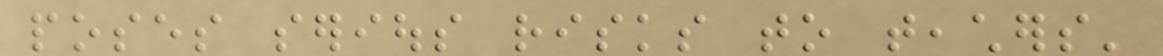poses serious risks to teachers'
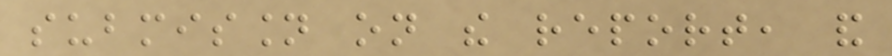submission on the report, and
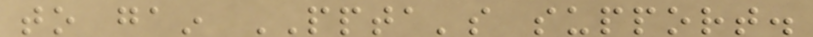to gain PPTA's support.
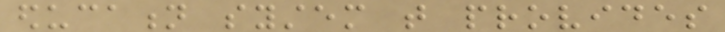education system that provides
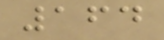164
